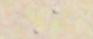A
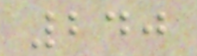240
